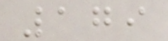179
